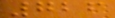726
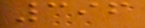396
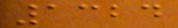1324
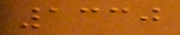1330
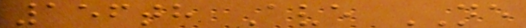156th Ave NE
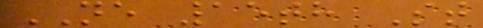NE 15th St
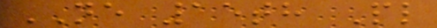NE 15th Pl
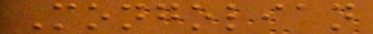Mongolian
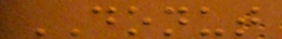DONUT
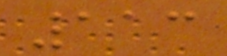113
